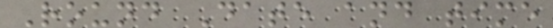Round Date and time
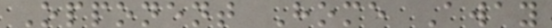Opponent Home Away
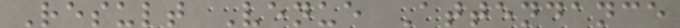Result Venue Attendance
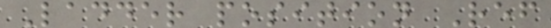Ladder position Ref
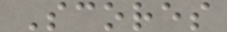Scores
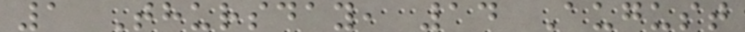1 Thursday, 14 August
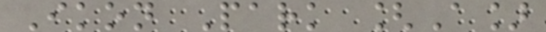Ikon Park [A]
